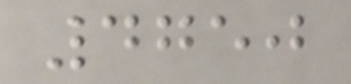4750
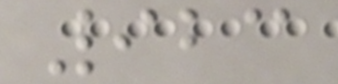923
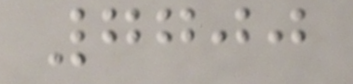7700
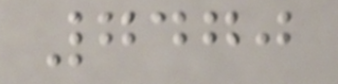7470
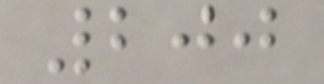200
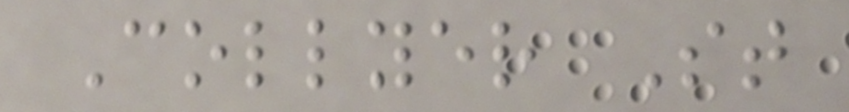Collyer St
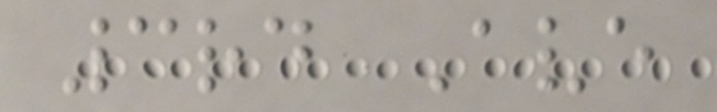3rd Ave
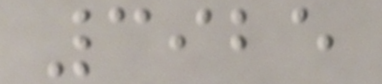3925
